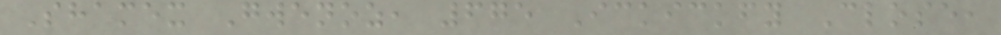Shamex Gwenoz, 675 Ickickfy Close,
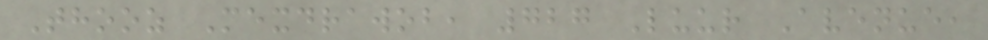Thooz Mexdrawob, 727 Luur Avenue,
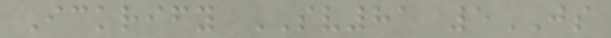Ickrify SV81 5JS
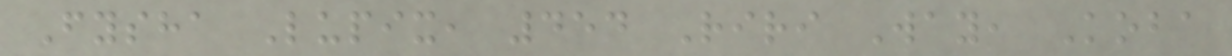Fysha Lupix, 454 Riri Way, Koba
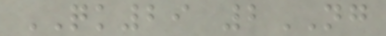QK29 2NG
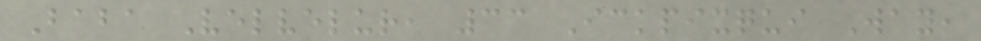Baba Velvelur, 33 Ickpixqui Way,
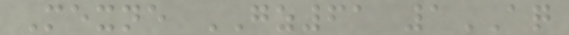Mexne GZ61 1AQ
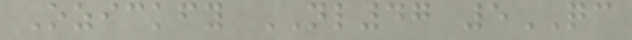Ozickfy NL47 5QC
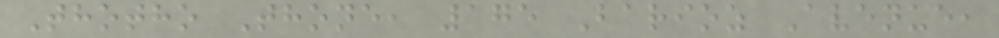Thotho Thone, 175 Barioz Avenue,
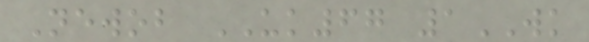Newob UK67 1WK
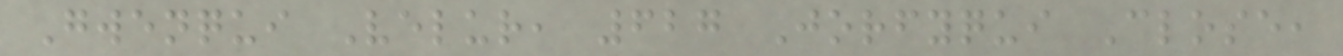Gwenqui Velur, 627 Jorfyqui Close,
